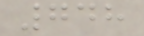748
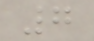7
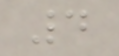4
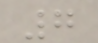7
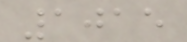1015
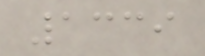1339
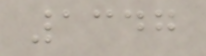1347
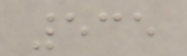535
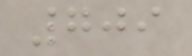709
